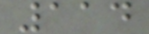114
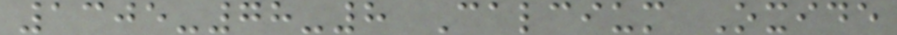1305-78-8 Calcium Oxide
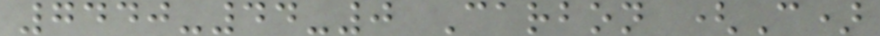7440-44-0 Carbon (C)
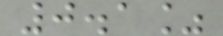0.1%
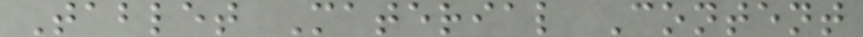Tablet Material Content
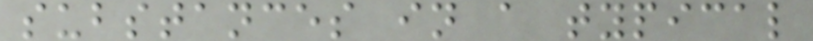substances in a typical
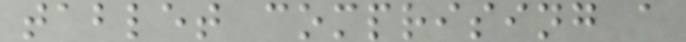tablet comprising a
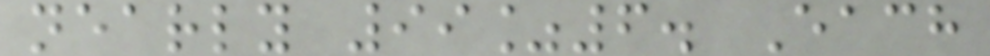nearly 99%6. Each
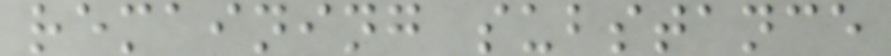remaining substance
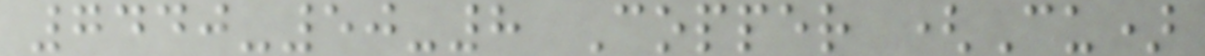7440-50-8 Copper (Cu)
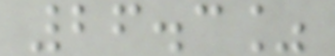26.3%
